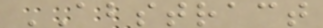ABSTRACT
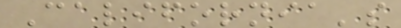California's
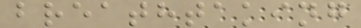breathtaking
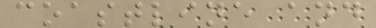coastline and
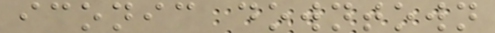iconic downtown
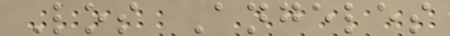Los Angeles
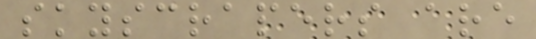skyscrapers are
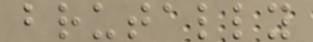brutally
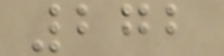272
